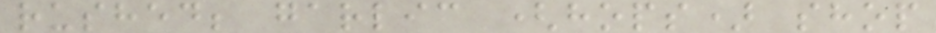rushed; garlic (hops) shop
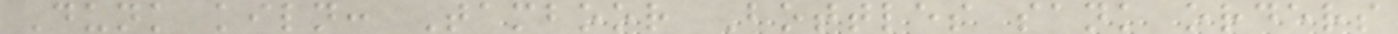Dunk kiln: Tamboor Bottles sank orders
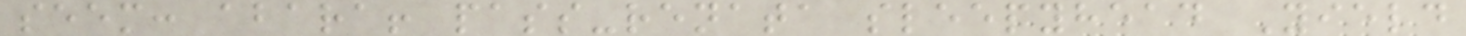seem: abara! pass-renata sleepyhead Yield
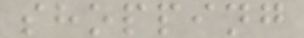shopping
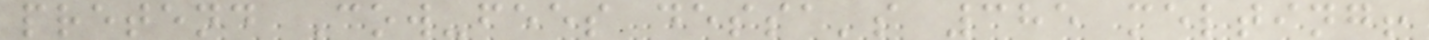pretend Cow-fees dessa's 385 melting!
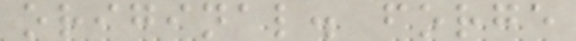original. forge
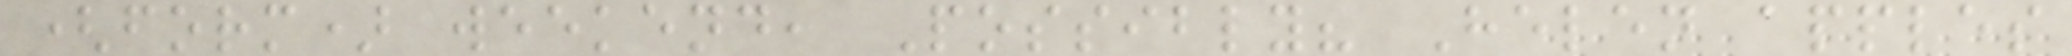(form) weekend, Possibly? Helen apples
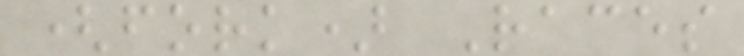(fork) Races
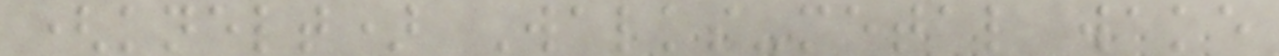(knelt) Walks-metal wake
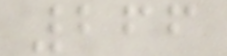266
